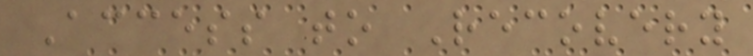Access to Recovery
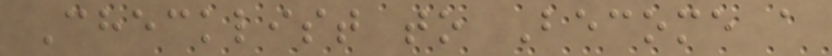Checklist to Become a
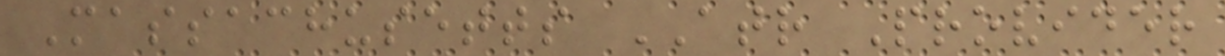Massachusetts ATR Provider
